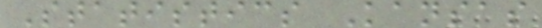Statistics Kansas
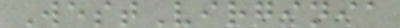WestVirginia
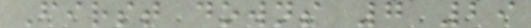First downs 7 29
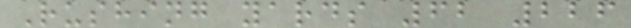Rushing yards 62 226
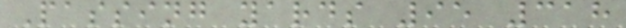Passing yards 95 318
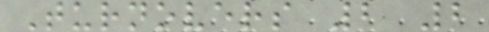Turnovers 2 2
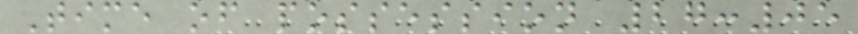Time of possession 27:05
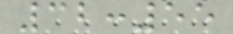32:55
